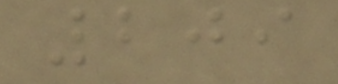209
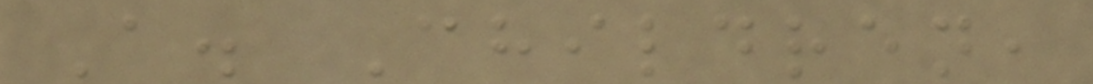A. Children,
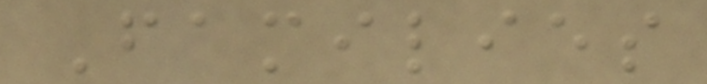Families
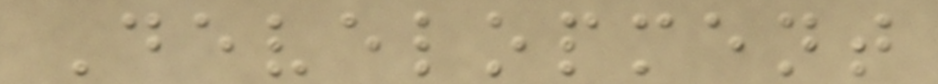Development
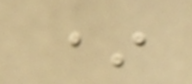*
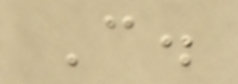C.
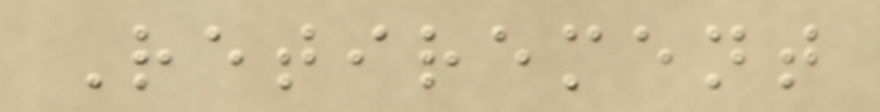Retirement
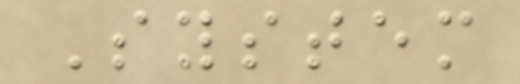System
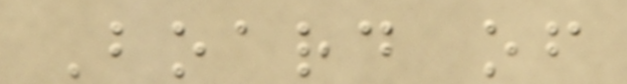Board of
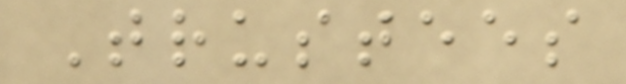Trustees
